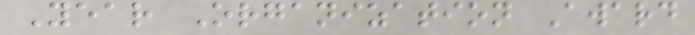Year Organization Award
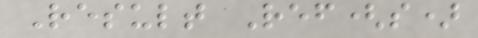Result Ref(s)
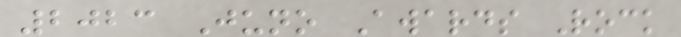2023 Juno Awards Rock
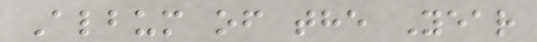Album of the Year
